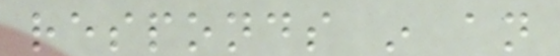responds in an
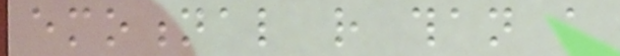emotional rather than a
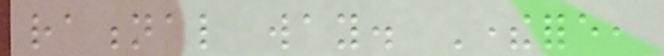rational way. Therefore,
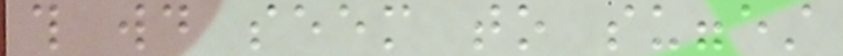this would seem to suggest
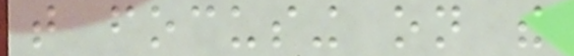that focusing on the
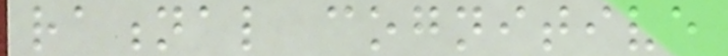rational cognitive
